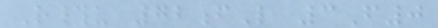R#u 72fL 3F0
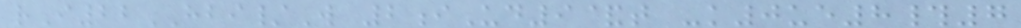rI22HBI/W 2iUd9&t -k0ue8#7
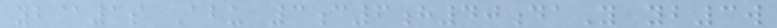yb@1s Abu 3c6h40daY yb3w
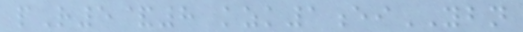pR5&8 kzk1eiYBN
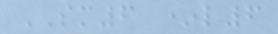SM6 *l6
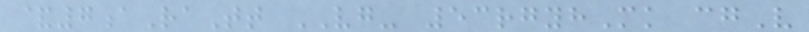&7aRaTt VG- 53rgyhMk cgV
